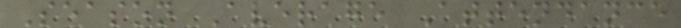Season Average Attendance
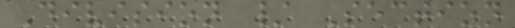Division / Section
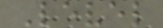Level
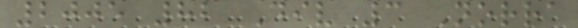2005 82 Div 3 Norra
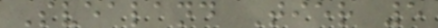Svealand Tier 5
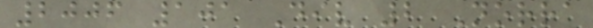2006 101 Div 2 Norra
